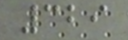329
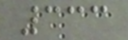333
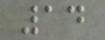14
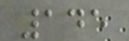145
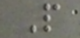P
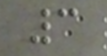3
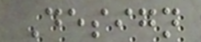Design
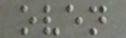oven
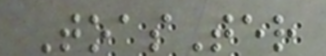ToasTer
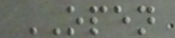OPEN
